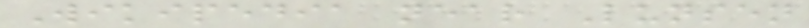Wikipedia near Lunsen
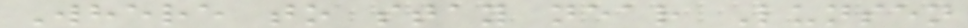Where to stay near Lunsen
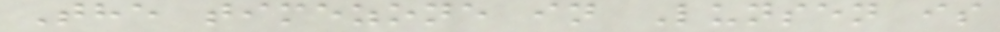The timezone in Lunsen is
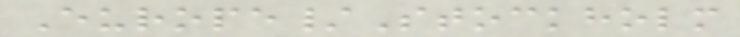Europe/Stockholm
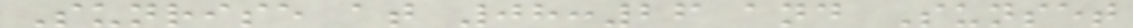Sunrise at 08:26 and Sunset
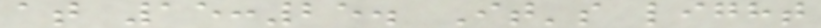at 15:25. It's light
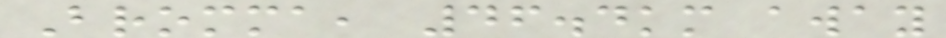Bromma, 46.4km away
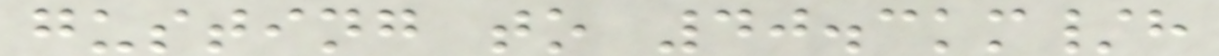gusting to 40.3km/h
